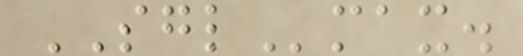SGLmax.
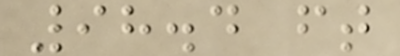98.4 ft
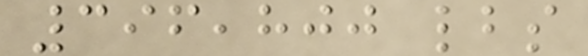396,800 lbs
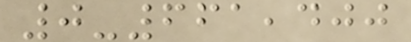0-661,400
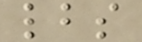lbs
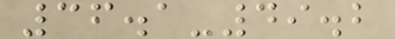36.1-49.2
